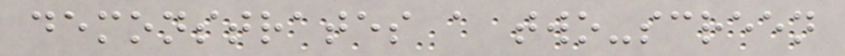demonstrates a two-screen
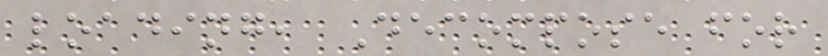loading, Decompose for
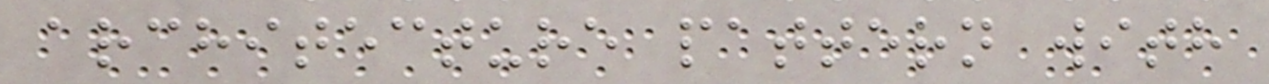architecture pattern with
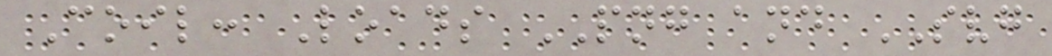Coil: Loads PNG and SVG
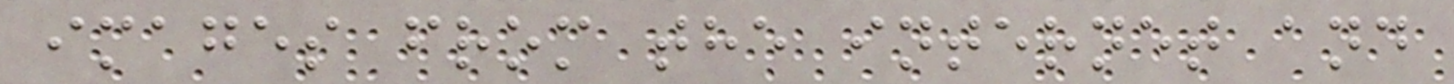images from the internet and
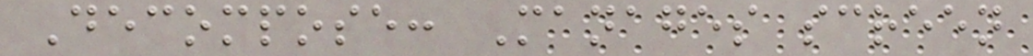Decompose: Manages screen
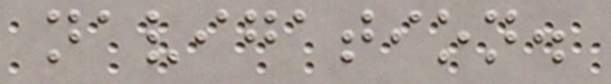navigation.
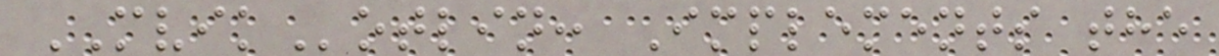MVIKotlin: Implements the
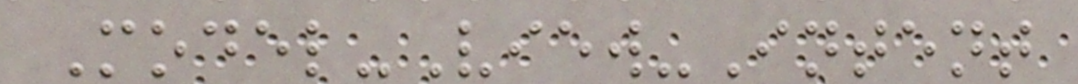Model-View-Intent
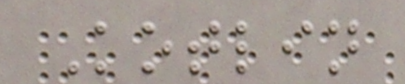Kotlin
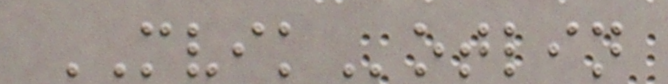MVIKotlin
